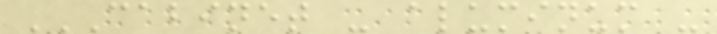CABINET - ALUMINUM -
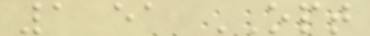1 ea OPT
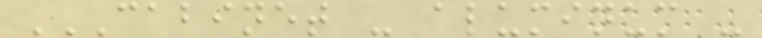CABINET - ALUMINUM -
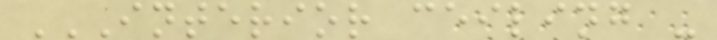INTERIOR CEILING -
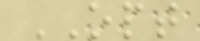OPT
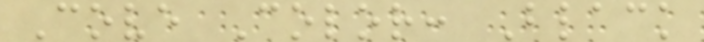Cove Color: Black
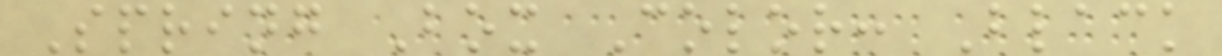Spring Box Color: Black
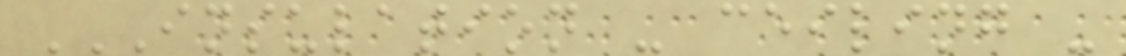INSULATION - CEILING -
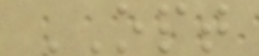OPT
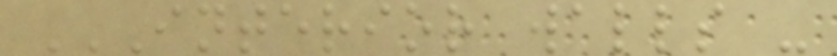INTERIOR WALLS -
